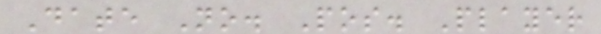Date No. Pos. Player
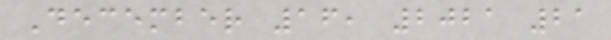December 16, 2021 21
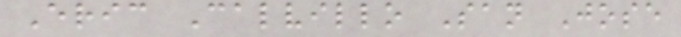Eric Calvillo San Jose
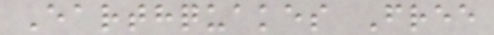Earthquakes Free
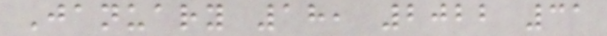January 18, 2022 31
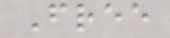Free
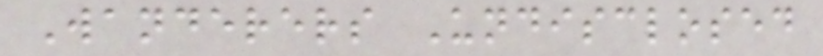Wanderers Undisclosed
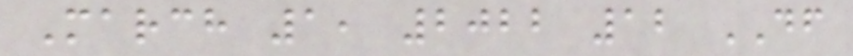March 1, 2022 12 DF
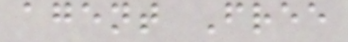agent Free
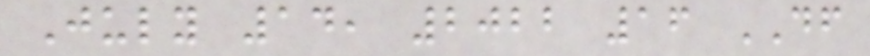July 14, 2022 16 DF
